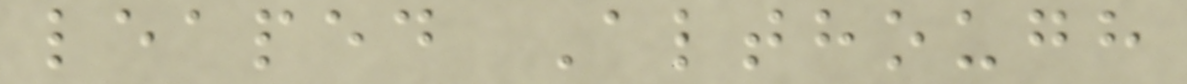leaped Although
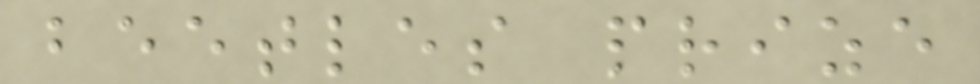beetles prize
